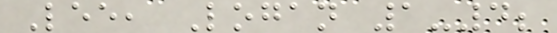Lee, Logan 1-4;
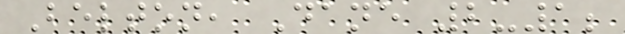Belton, Dane 2-1;
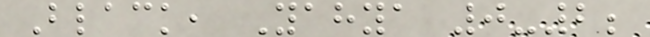Black, Yahya 0-2;
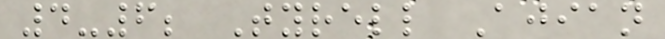4-6; Tyrell Ajian
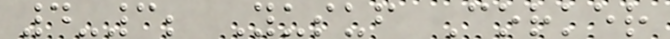4-3; Yusuf Corker
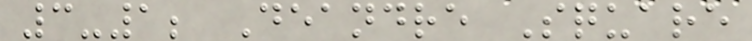3-1; Deandre Square
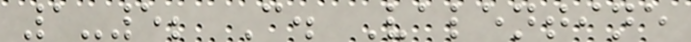1-5; C. Valentine
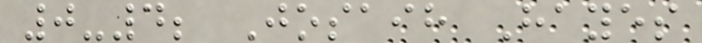0-4; Josaih Hayes
